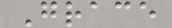Grace
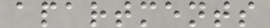apartments
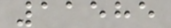11585
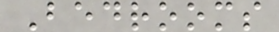Bedrooms
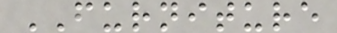FURNITURE
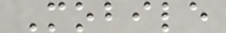Mobile
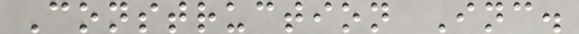Construction Inc.
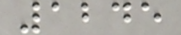1245
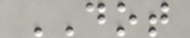DOT
